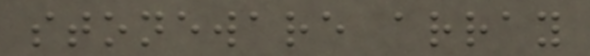stoneware array
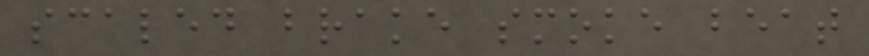scaled brake smoke beat
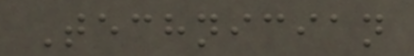Technician
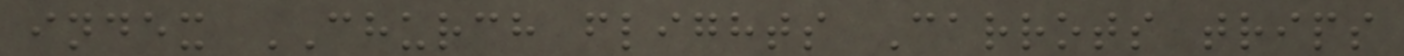index CHURCH flights Carrots trips
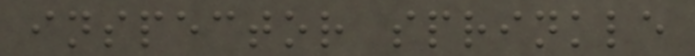inspector sprinkle
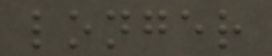longer
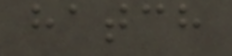hatch
